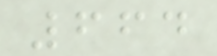664
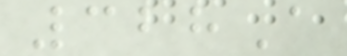328A
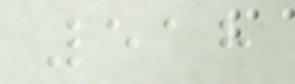518
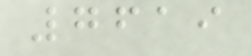7619
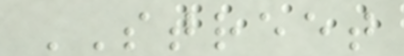STREET
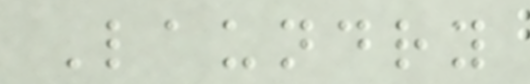Laundry
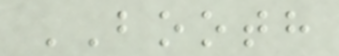BOOTH
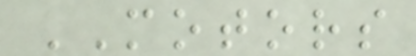MOTORS
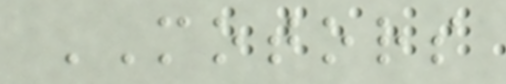MOTORS
